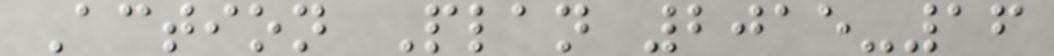Action Plan 2015-16
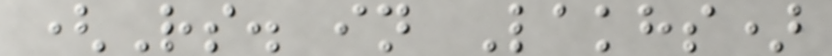(Rs. in Lakhs)
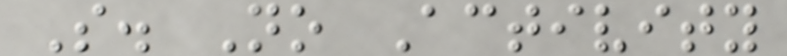S. No Activity
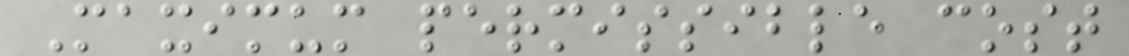Maximum permissible cost
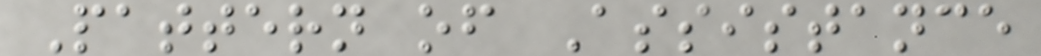Pattern of Assistance
